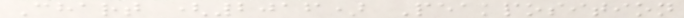Chart (2016) Peakposition
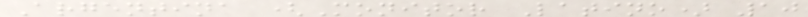Argentina (Monitor Latino) 10
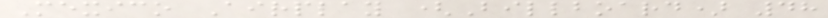Mexico Airplay (Billboard) 48
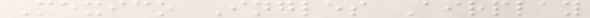Mexico Ingles Airplay
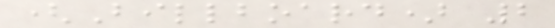(Billboard) 2
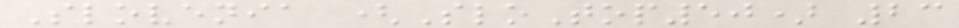Slovenia (SloTop50) 23
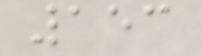153
